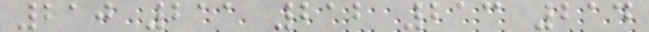210 211 212 213 214
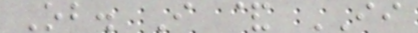Ob. I & II
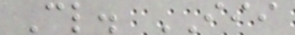Cl. III
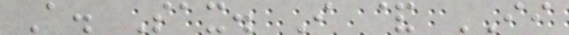A. Sax. I & II
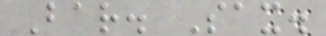Bar. Sax.
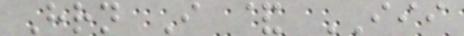Hrn I & III
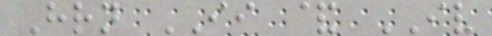Hrn II & IV
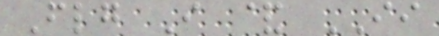Flg I & II
